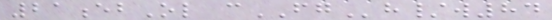21ebOl cFGh/w84
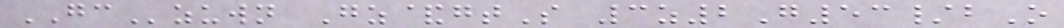GCzuwn Gz&gtS 3z2G53/bO
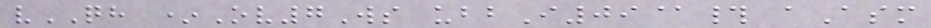vQH *Ov7Ws ubbI09@# aAsm
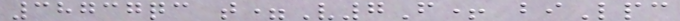38737qc t=V7F+ biLpc
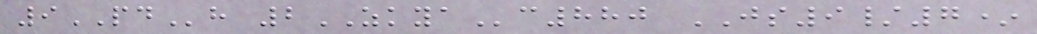9PDh 2ZKYAc880 JS9/7*
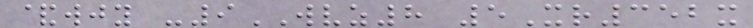&wjy -9WVZ8 5Xr352x
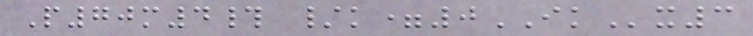P70m4# /k=0IKx3
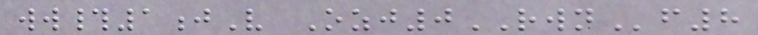ww#1jV Ozj0RWNf8
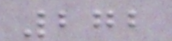272
